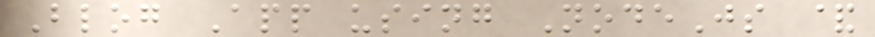Blog App using NodeJs &
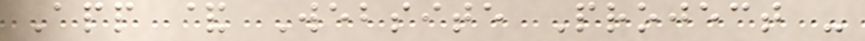App & Website Project -
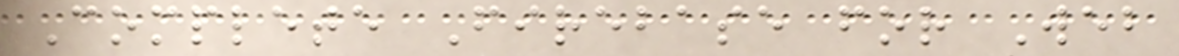Complete Firebase for Web
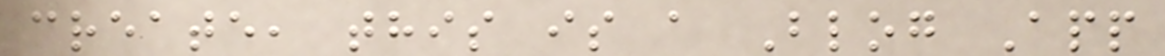create, this is a Blog App
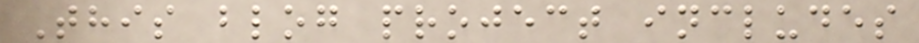This blog project includes
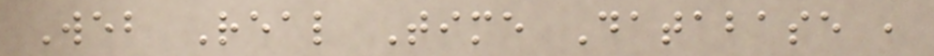Web Real Time Database ,
